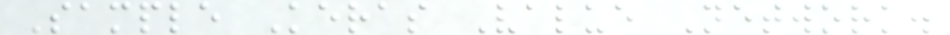Sample Keras Value Network.
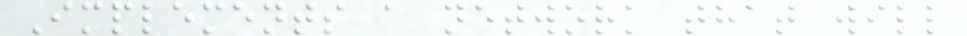Implements a network that will
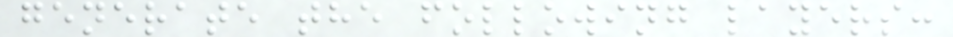generate the following layers:
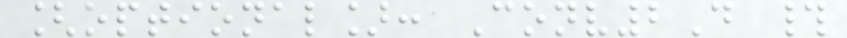[optional]: Conv2D #
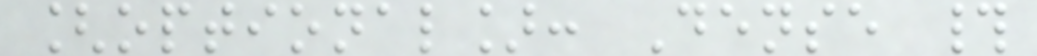[optional]: Dense #
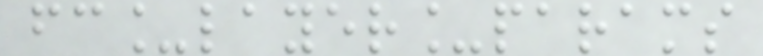fc_layer_params
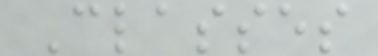Classes
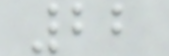22
